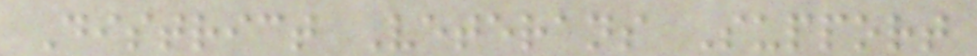District Veterans Support
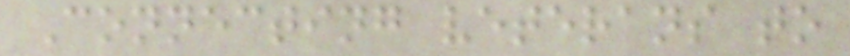Connecting veterans to
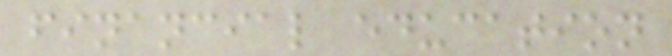financial education
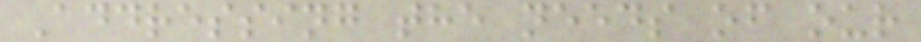Addressing the needs of our
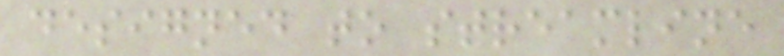designed to streamline
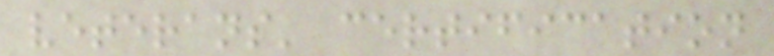veterans' certification
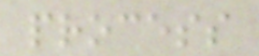process
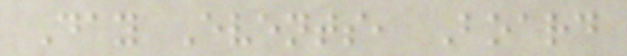Day Events, Board
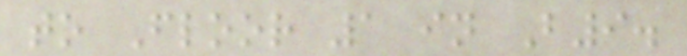to Floor 1 in B9.
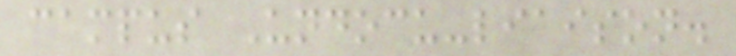campus Undocu-liaison.
